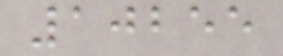10255
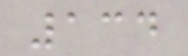134
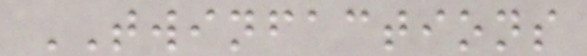TWINFACTIONS
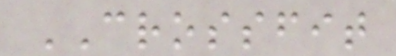CROSSFIT
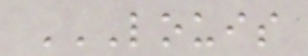LOUIS
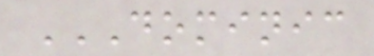DOMINIC
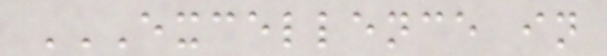EXCELLENCE IN
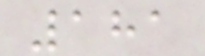181
